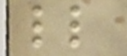ll
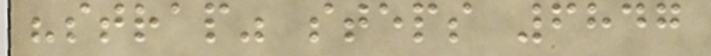"strap" steps 6847
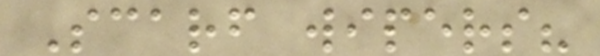Scarf wipers?
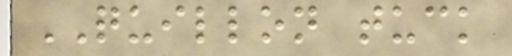QUILLON tuck
